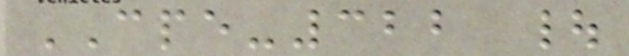CPE-322 |
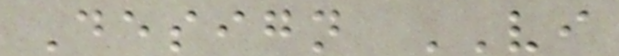Design VI
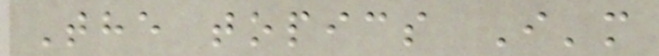The topics I'm
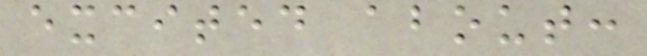excited about:
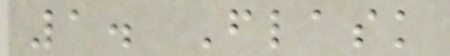1. Flask
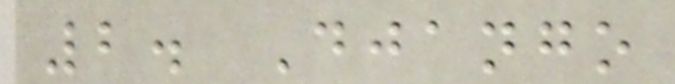2. Django
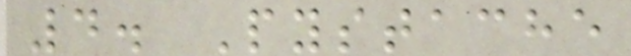4. Pystache
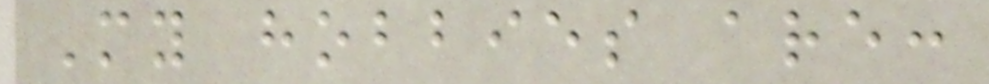My hobbies are:
